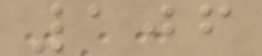106
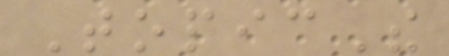TopicThe
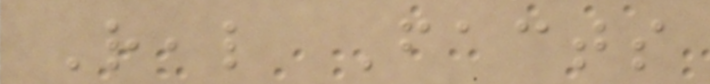Real Facts
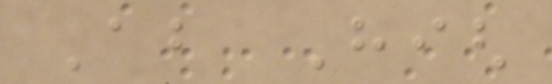About High
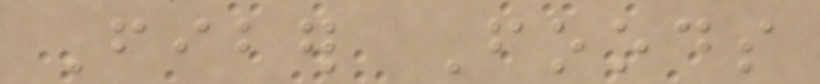Fiber Foods
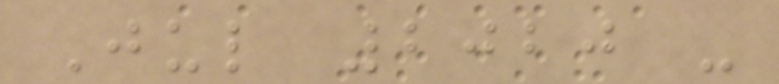Jul 2020 -
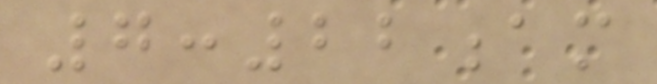7:22am
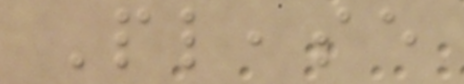Please
